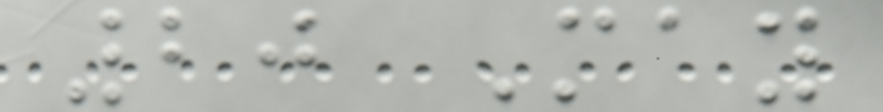20 May
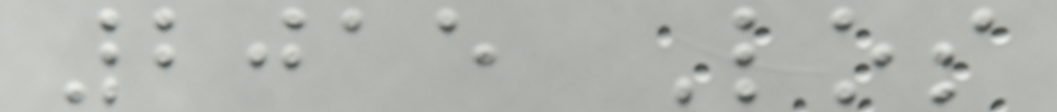2015 Los
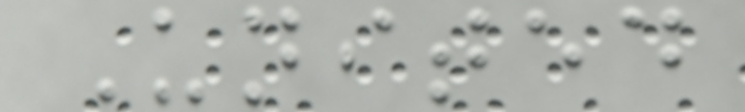United
